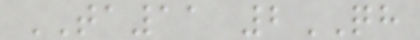TA11 2QH
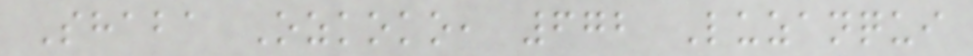Shaba Ozkoko, 672 Luzanqui
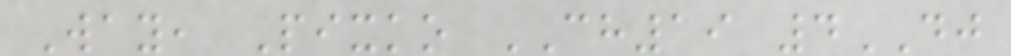Way, Pixko CH19 4DJ
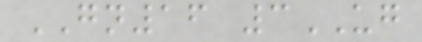GN16 3UG
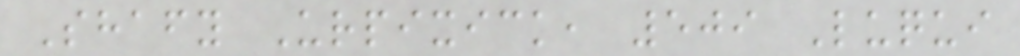Shafy Urpixick, 509 Luqui
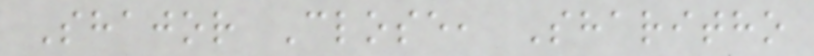Shajor Close, Sharitho
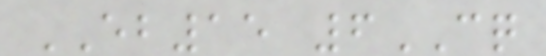EB15 6CQ
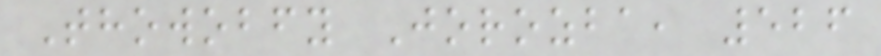Thowobfy Jorozba, 526
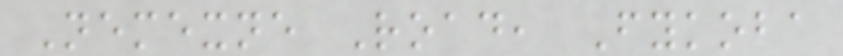Nemexne Road, Fykoba
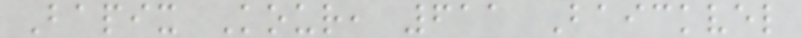Bapix Kour, 611 Baickvel
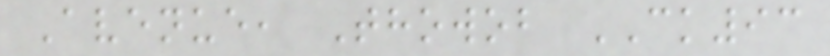Avenue, Thowob CK93
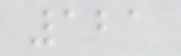121
